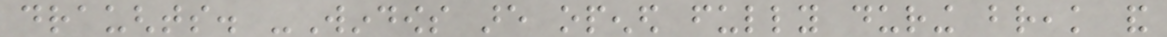draughts. -Windows are opened fully during break and
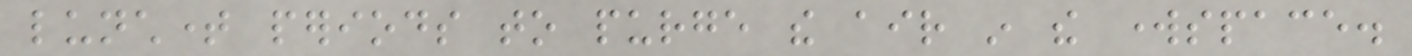lunchtime periods to purge the air in the workspace.
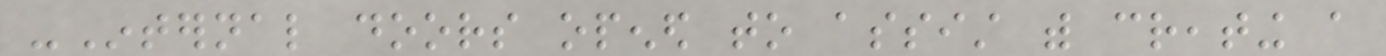-Internal doors opened to assist with creating a
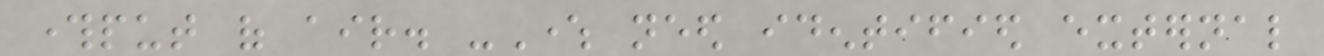throughput of air. -Where need identified external
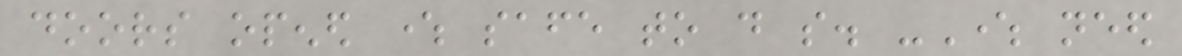doors opened where safe to do so. -Where need
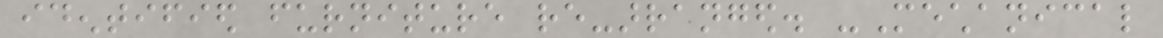identified furniture re-arranged. -Mechanical
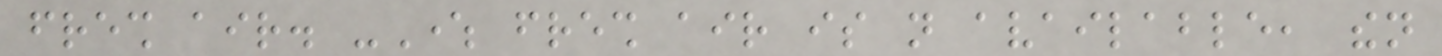fresh air. -Where fresh air is not available, then
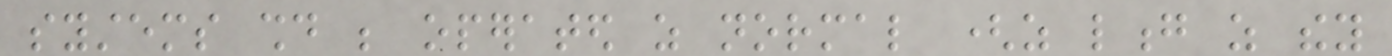systems should be operated as normal (as long as they
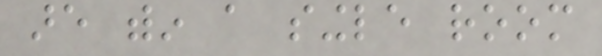are within a single room
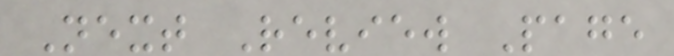Next Review Page
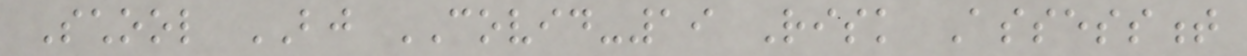School BJ COVID-19 Risk Assessment
